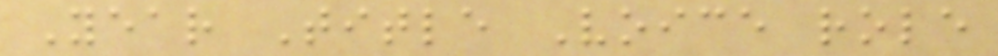Year Title Voice role
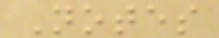Notes
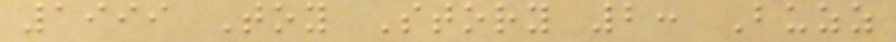1999 Toy Story 2: Buzz
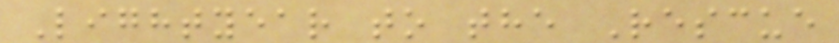Lightyear to the Rescue
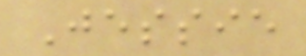Jessie
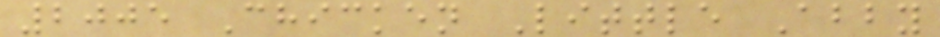2005 Chicken Little Abby
